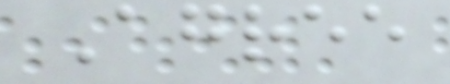Agree
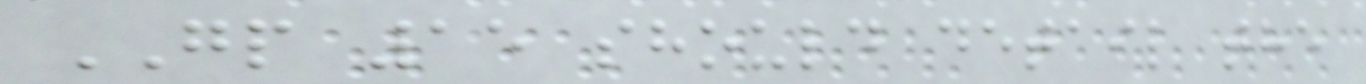GP 15 should detail the
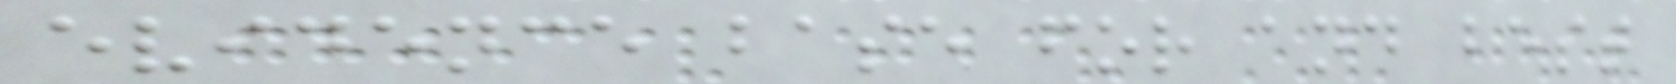evidence base for and best
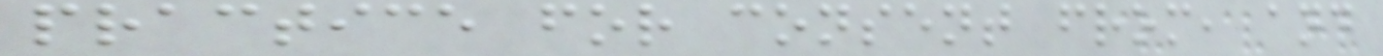practice for consent from, and
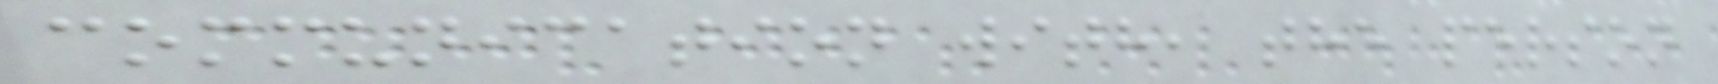communication with, the person
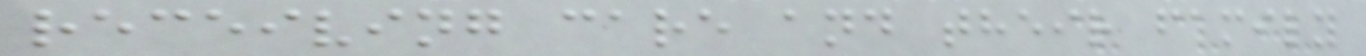receiving care and their family
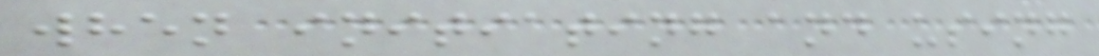when initiating and using
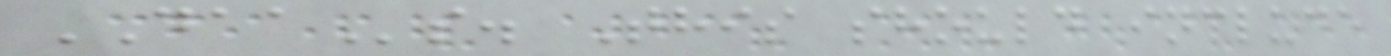DAAs. This should include
